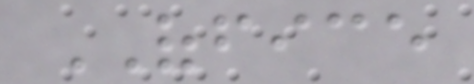OFFICE
